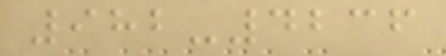982-4236
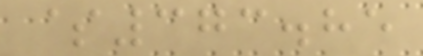$373.85
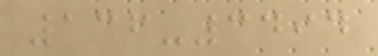136-3494
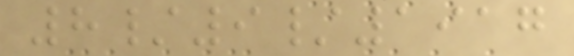8/9/1917
